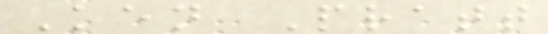Ken Pratt
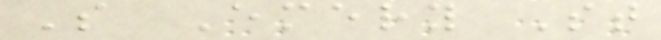S Emery St
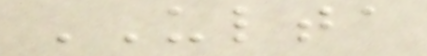ULTA
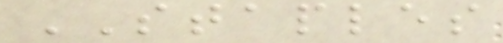STAPLES
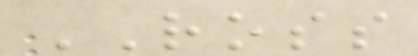ROSS
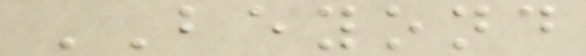BEYOND
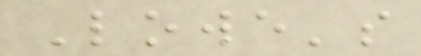Lowe's
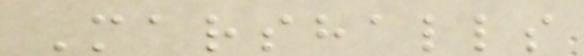Marshalls
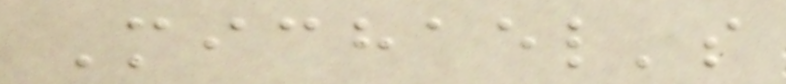Michael's
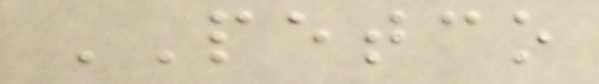PETCO
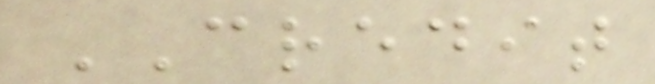CREDIT
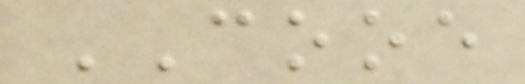COOE
